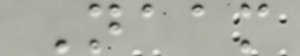Naam
